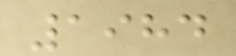1984
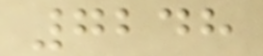7248
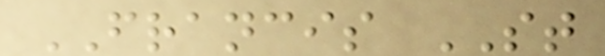FRANCIS ST
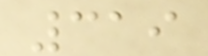319
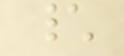\
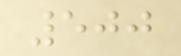500
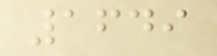1649
